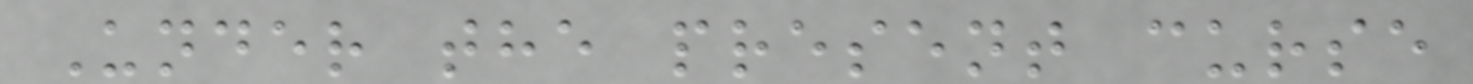Under the present curse
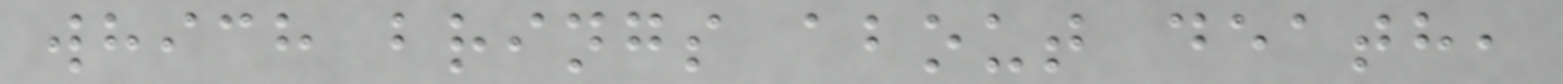which brings about death,
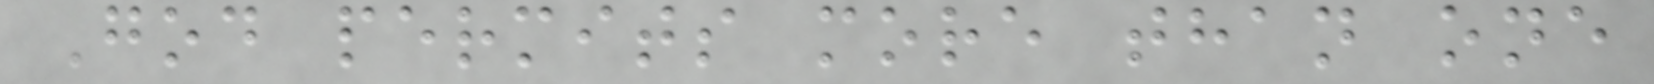God permits more than one
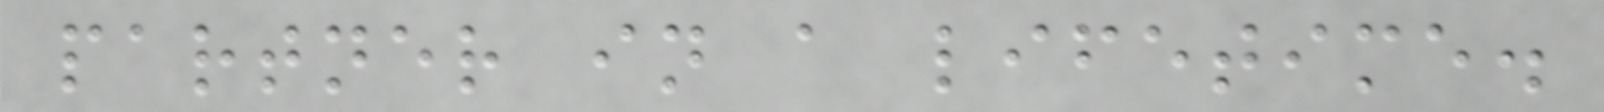partner in a lifetime.
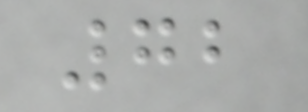72
